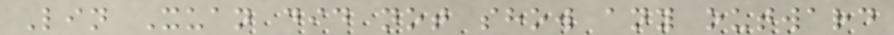Lin Xuan did not show any outward
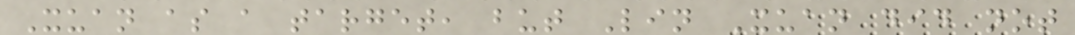Xuan as a target, but Lin Xuan did not
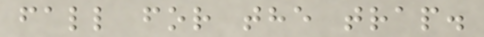fall for the trap.
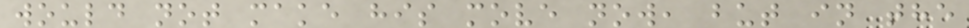would not make his move now, but in the
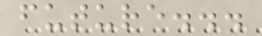future...
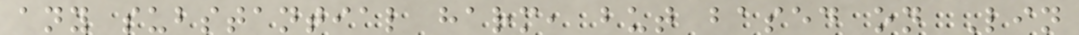any substantial harm, but based on Lin
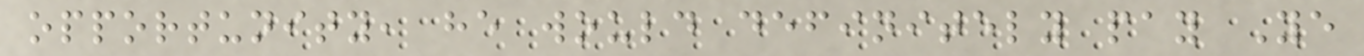opportunity, he would definitely pay Ye
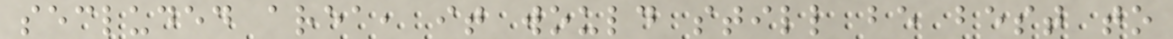secluded area, it would still be best to
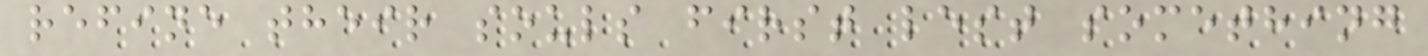refine their souls first lest something
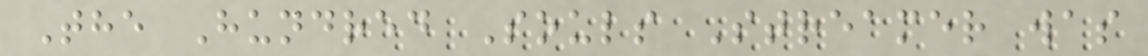The Hundred Souls Streamer was
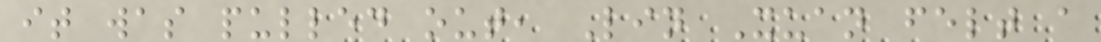it was pulled out, Lin Xuan felt a
